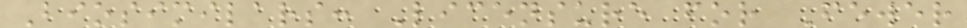Biosimilars: Licensure for Fewer
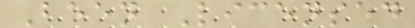Been Licensed
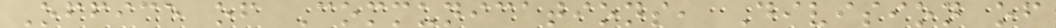Office of Communications, Division of
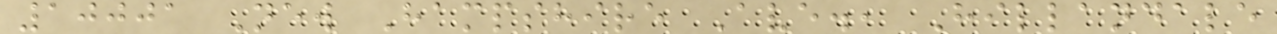10001 New Hampshire Ave., Hillandale
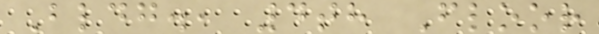Bldg., 4th Floor
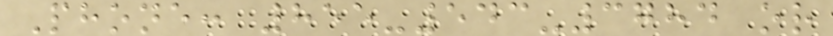Phone: 855-543-3784 or
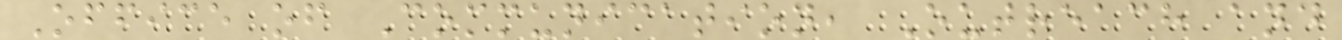Office of Communication, Outreach and
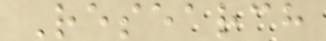Research
